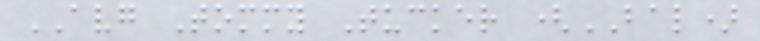AVG Tommy Tucker (BAL)
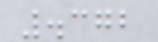.372
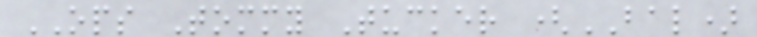OPS Tommy Tucker (BAL)
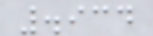.934
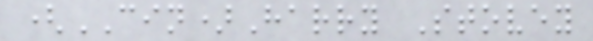(CIN)Harry Stovey
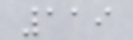119
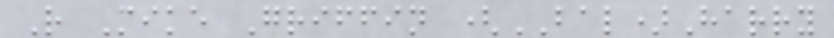R Mike Griffin (BAL)Harry
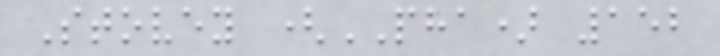Stovey (PHA) 152
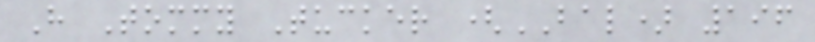H Tommy Tucker (BAL) 196
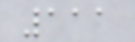111
